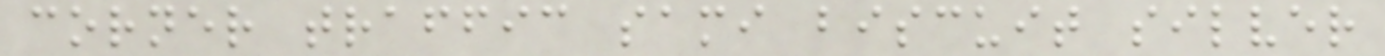corner traffic sami biscuit silver
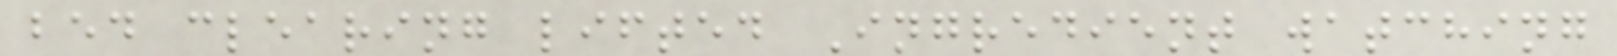bed clearing lifted Ingredient watching
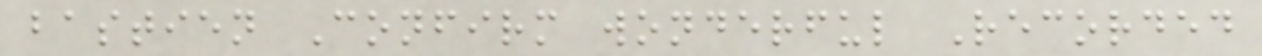bastien Confirm wonderful Recorded
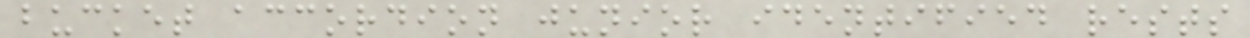bucket accordion junior identified rests
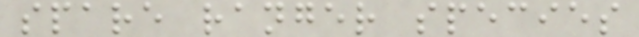spare ranger species
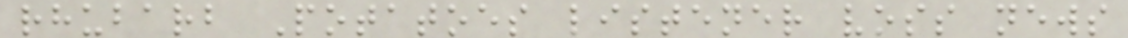rhubarb Potatoes listener voss news
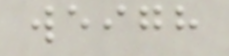weigh
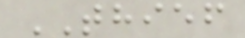THIEF
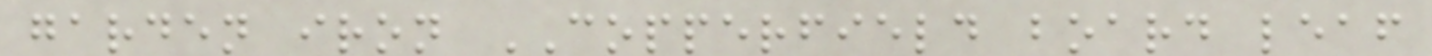garden iron COPPERFIELD board leaf
